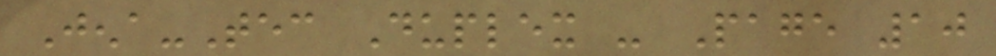Jena-Tec Duplex - Page 10
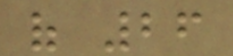of 26
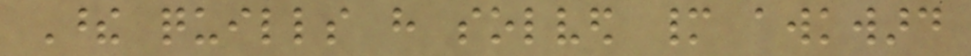These quills have solved many awkward
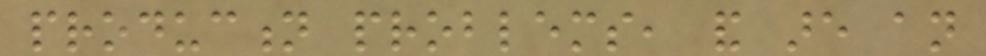production problems, and are an
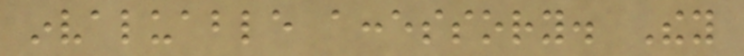invaluable accessory. They
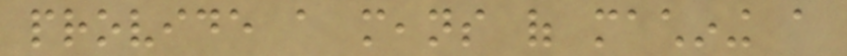provide a means of machining a
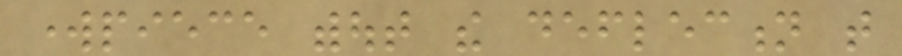workpiece without the deflection that
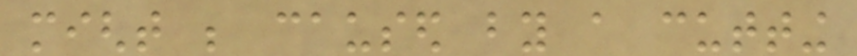might be caused by a cutting
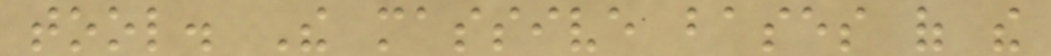tool. The massive bases of the
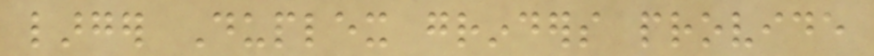larger Duplex grinders provide
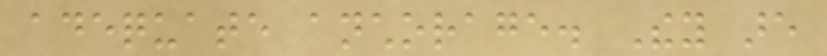adequate anchorage. They are
